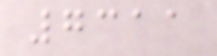7311
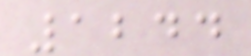1244
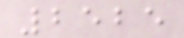2525
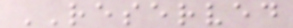RESERVED
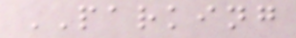PARKING
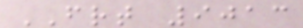FRT 9013
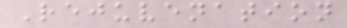Rejuvenation
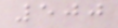500
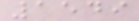1549
